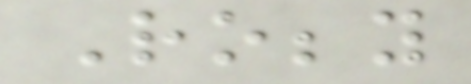Robby
